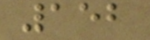152
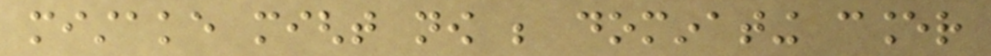mistake might now be dominating cancer
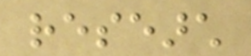research
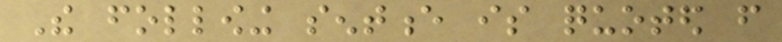The following sentence is quoted from
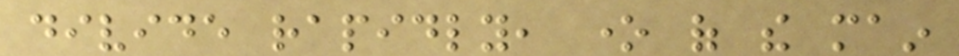divide rapidly, one of the main
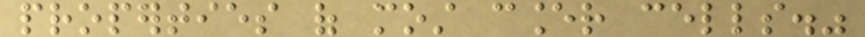properties of most cancer cells."
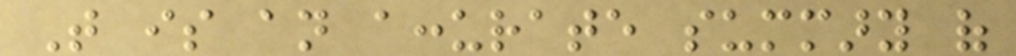That is an accurate summary of
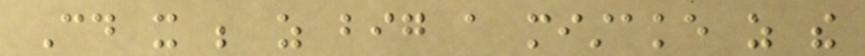Could it be as big a mistake as the
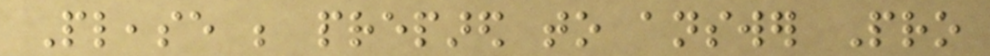Please be prepared to answer Pro
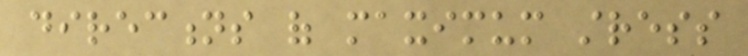directions of maximum stress
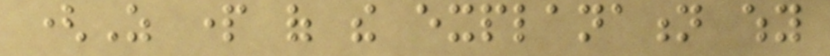(As part of the explanation why
